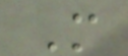M
